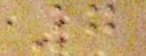7
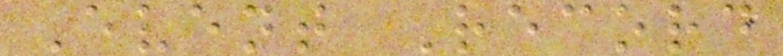Event Record
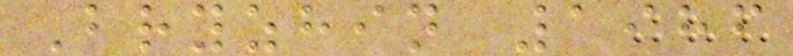Bryzhin 1986
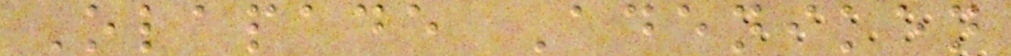Olapade Adeniken
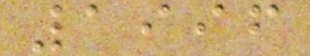1996
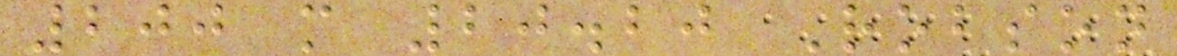200 m 20.20 Robson
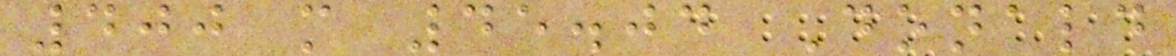400 m 45.04 Donald
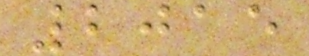2015
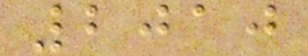2010
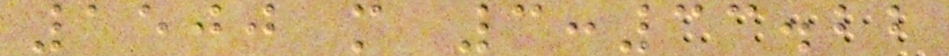1500 m 3:33.22
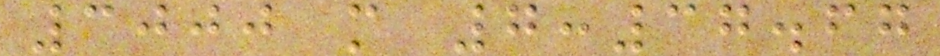3000 m 7:37.67
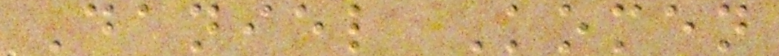Daniel Komen
